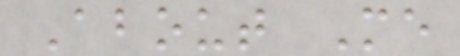About Me
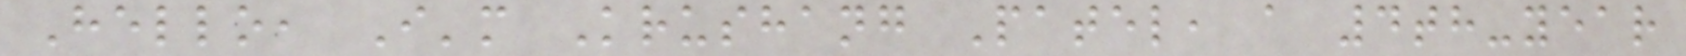Hello, I'm Krushang Patel, a 4th-year
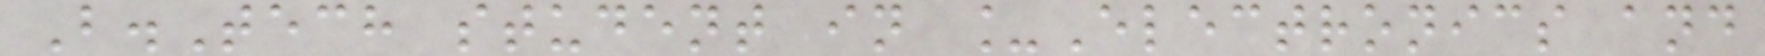B.Tech student in _Electronics and
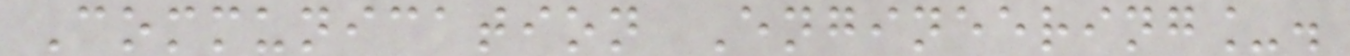Communication Engineering_.
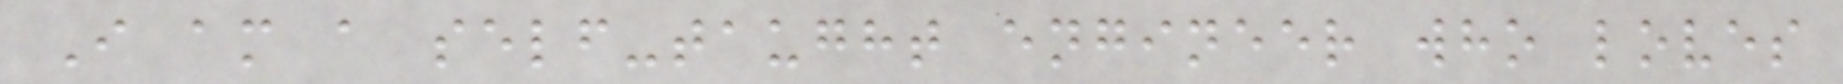I am a self-taught engineer who loves
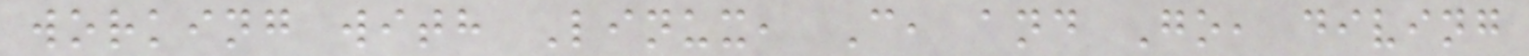working with Linux, C, and Go, diving
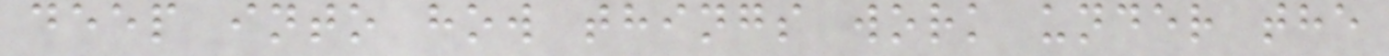deep into how things work under the
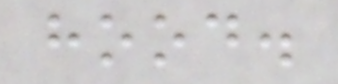hood.
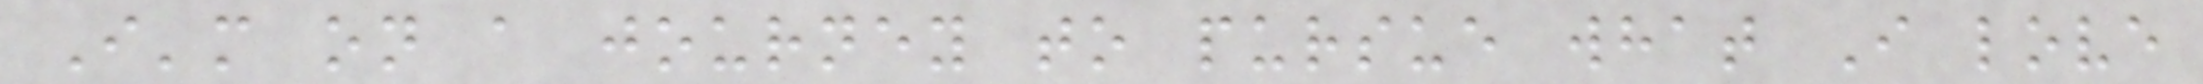I'm on a journey to pursue what I love
